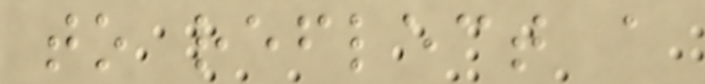to reflect a
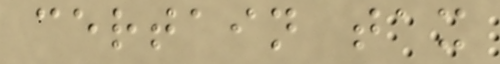certain tax
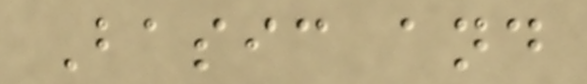Basic and
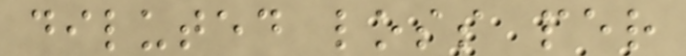diluted loss per
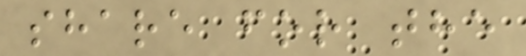share for the
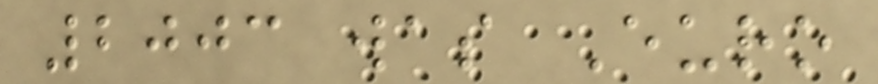2003 was Euro
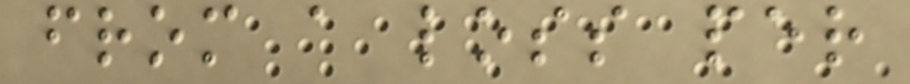from a loss per
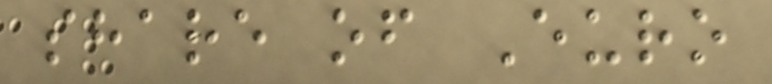share of Euro
